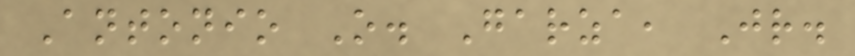Antonio O. Garza, Jr.
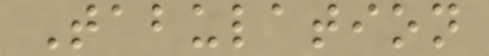Tabulation
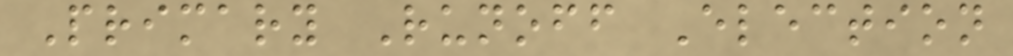Primary Runoff Election
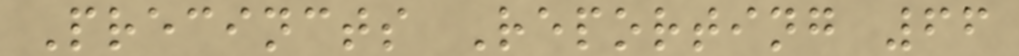Precincts Reporting 66
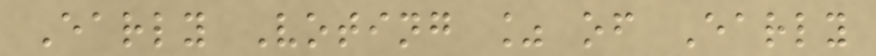Early Voting % of Early
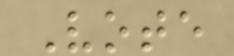Vote
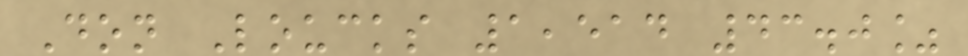Don Loucks 1,514 43.0%
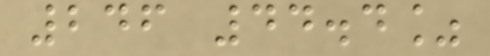246 44.4%
